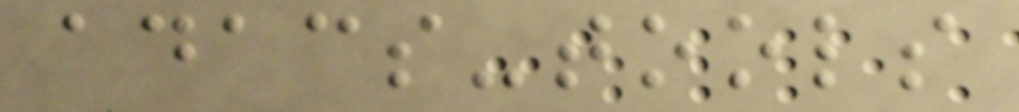adacs-tools
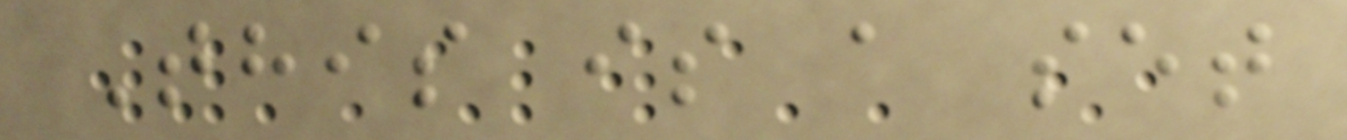This is a set
